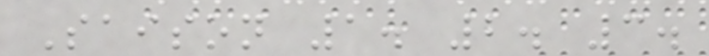Saison 1. 2. 3.
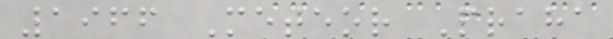1966 Meteor Praha
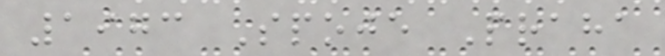1973 Spoje Praha
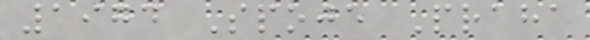1974 Spoje Praha
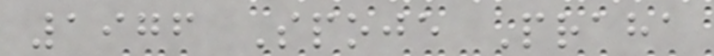1976 Spoje Praha
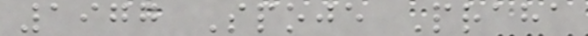1977 Spoje Praha
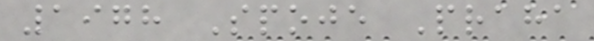1978 Spoje Praha
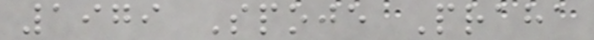1979 Spoje Praha
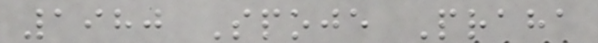1980 Spoje Praha
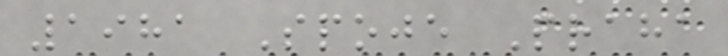1981 Spoje Praha
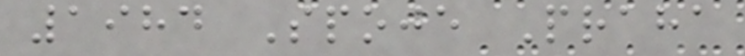1984 Spoje Praha
